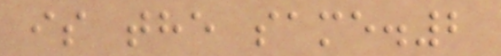is the same.2
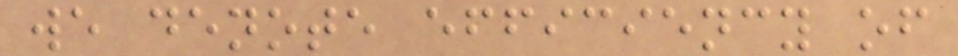we denote efficiency of
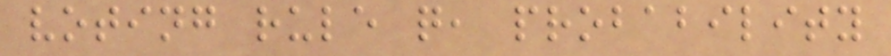voting rule q, probability
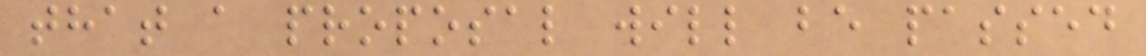that a proposal will be passed
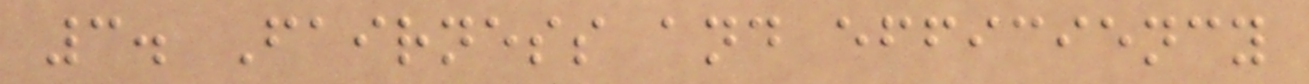3. Fairness and efficiency
